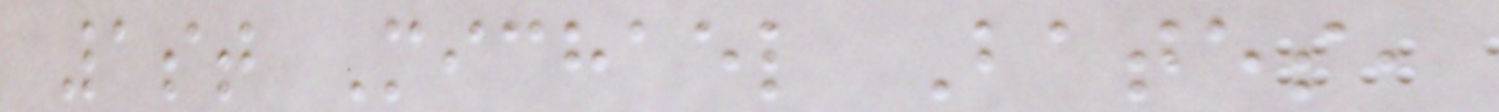1st Michael Bates,
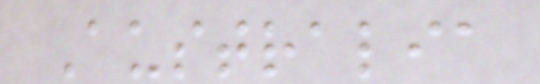Australia
